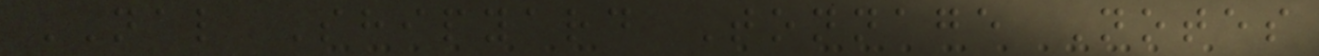NAL Shipyard Tonnage Notes
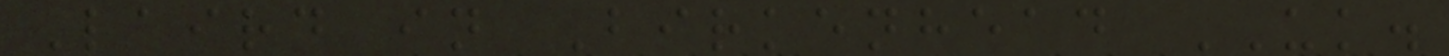Laird in Birkenhead UK.
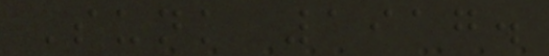Sunk 1917.
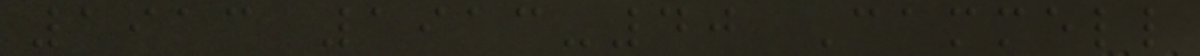1913 1913-40 Cammell
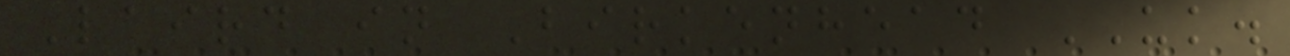Laird in Birkenhead UK.
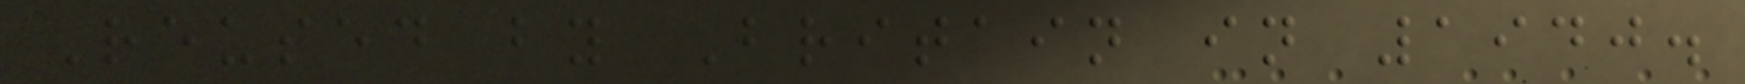Reused by Britain in 1940.
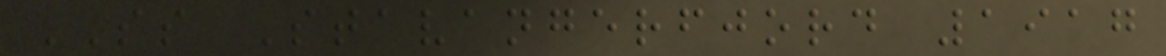SS Stavangerfjord 1917
